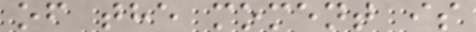of the moment is
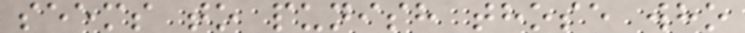seems to punish those who
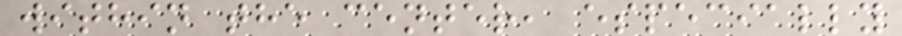within the center, especially
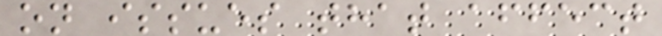on issues that affect
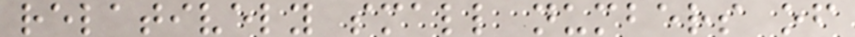relatively small numbers of
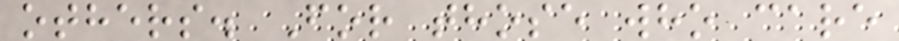others. For those who care
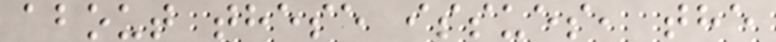about these issues, the
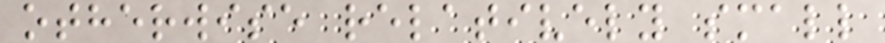otherwise relatively small
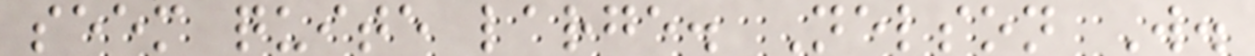seem quite large. Nelson W.
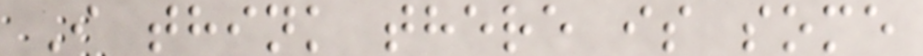I think there is some
